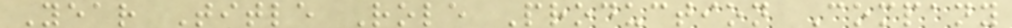Year Title Role Production Company
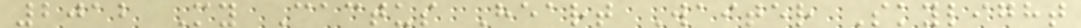2012 My Cactus Heart Waiter Skylight
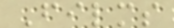Films
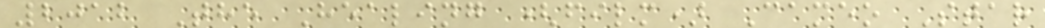2012 The Healing (film) Cameo Star
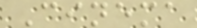Cinema
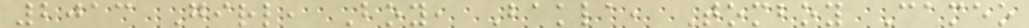2013 Girl, Boy, Bakla, Tomboy Cameo
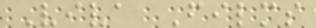Viva Films
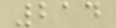214
